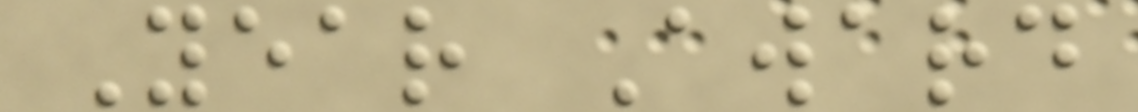Year Award
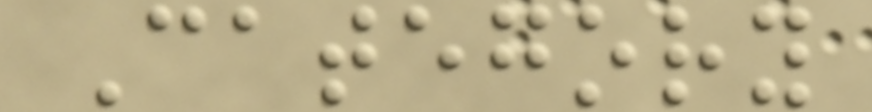Category
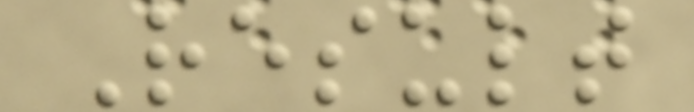Result
